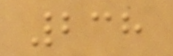238
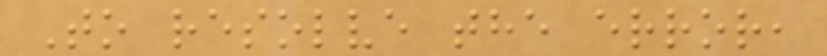To resolve the error,
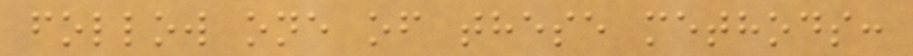follow one of these methods:
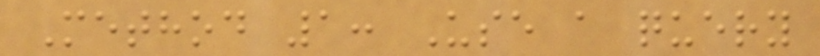Method 1: Use a query
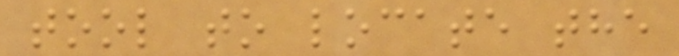tool to locate the
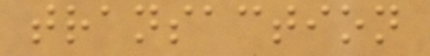transaction
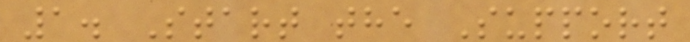1. Start the Support
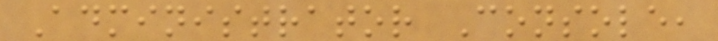Administrator Console,
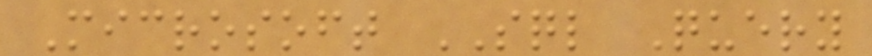Microsoft SQL Query
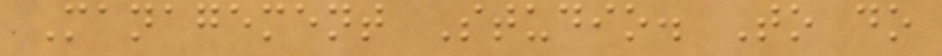Management Studio. To do
